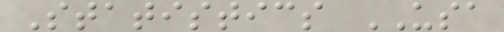Statistics USA
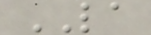LA
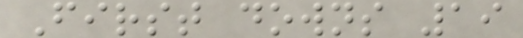First downs 19
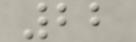22
